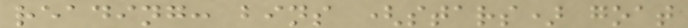reading: bins (stars) goat
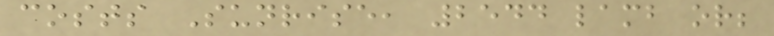costs Sunrise, 2544 lamb or;
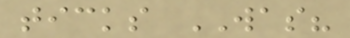ticks WAS?
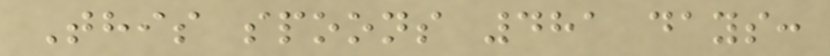This spoons 481 days:
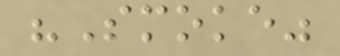"Smoke"
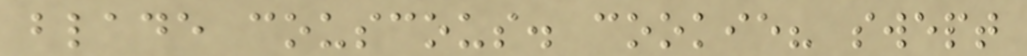blade couscous. cookie? swept
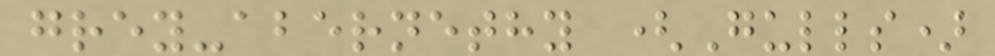grey-abernethy (Gulls)
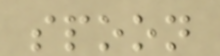spoon
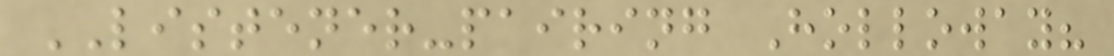LISTENER-pairing Holloway?
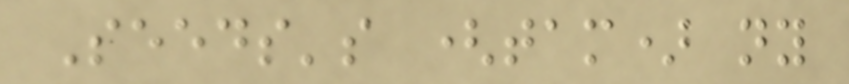Seeds's (tam) ny
